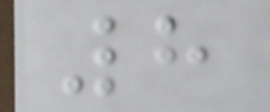8
